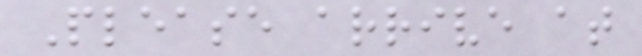Please arrive at
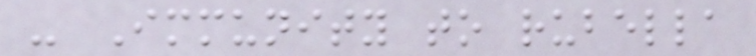- Immunity to rubella
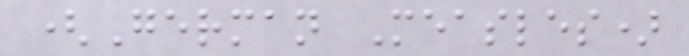(German Measles)
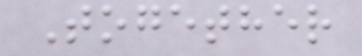Together
